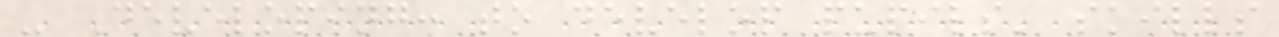- Developing: to develop pupils' skills
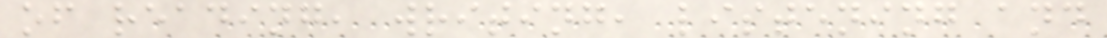of reading, writing, listening and
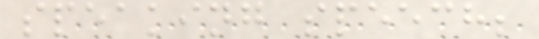speaking speech;
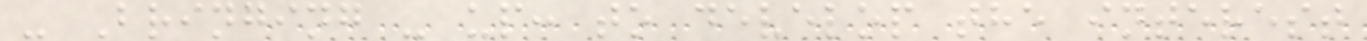- Bringing - up: to develop the interest
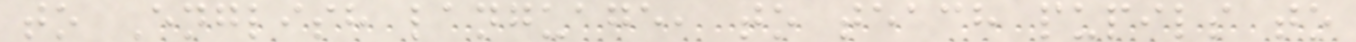to English language, to teach pupils to
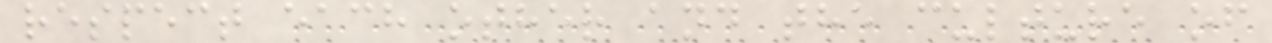respect each other and the culture of
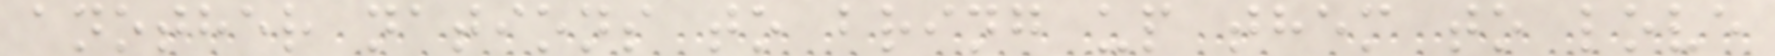another nations to bring up them to love
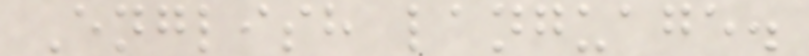English language.
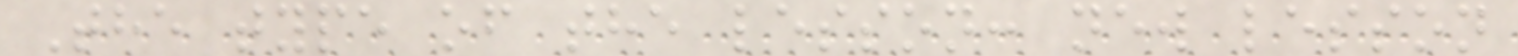The type of the lesson: new lesson
